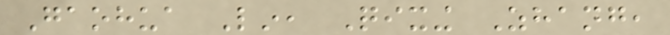Gaohua Lin, Qixing Zhang,
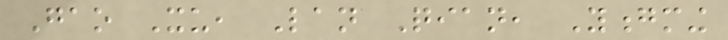Gao Xu, Lan Qian, Yongming
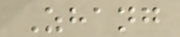Zhang
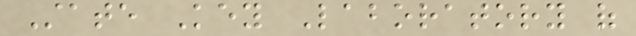State Key Laboratory of
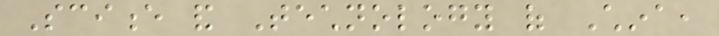Science and Technology of China,
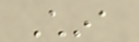China
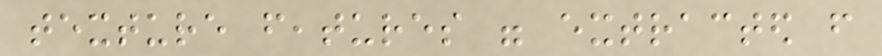texture features were extracted from
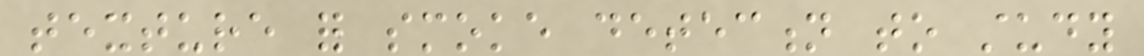texture for smoke detection to study
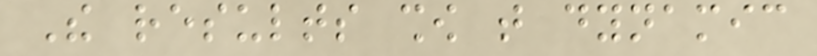The results show that dynamic
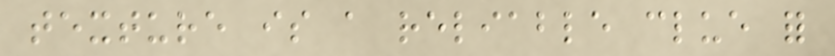texture is a reliable clue for
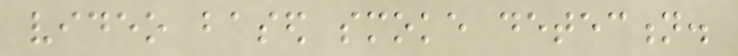video based smoke detection.
